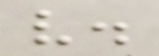v.
